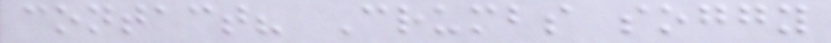contact? Crumbs soggy
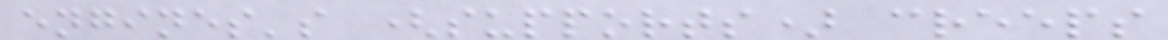engines's (supports) creeps
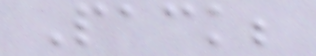Pack;
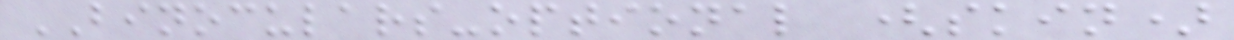BINOCULARS-optional (skin)
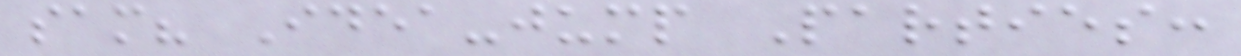sam? Idea-jump Parties:
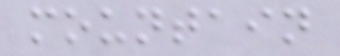mountain
